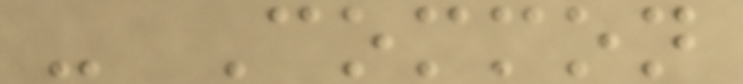- Common
